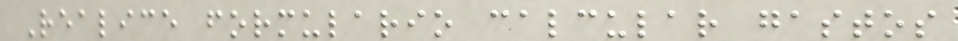Realice formulario calcular gastos
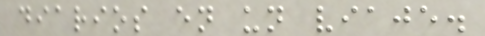diarios en un viaje.
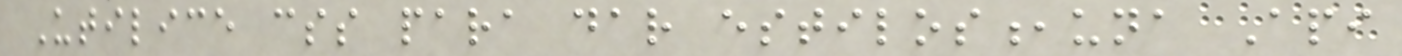Utilice css para dar estilos,una Api
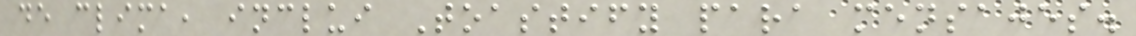de clima, inclui Toastify para mensajes.
